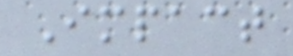Impact
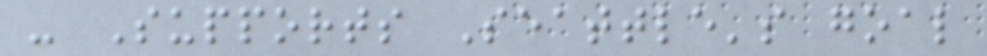- Supports Seattle's goal
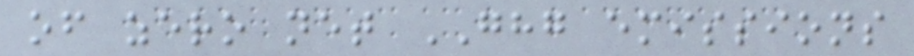of zero net GHG emissions
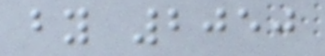by 2050
